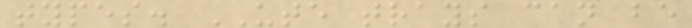types. UTE trays can be
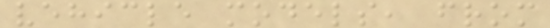vehicle models, from
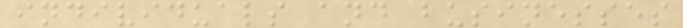individuals and businesses
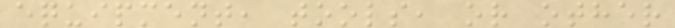equipment, tools, or other
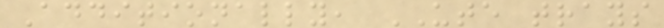Additionally, UTE trays
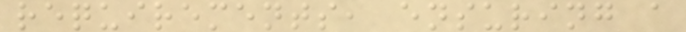requirements, ensuring a
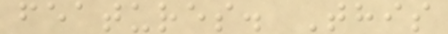features. This
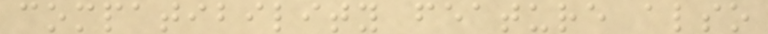compatibility feature also
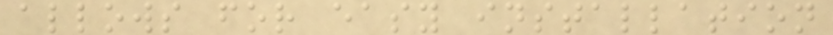allows for easy installation
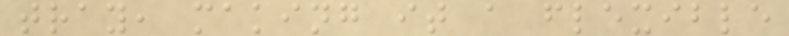tray, making it a flexible
